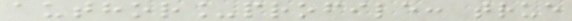author_profile: true
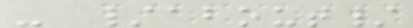- /about/
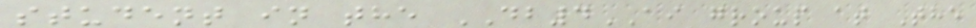student in the DB4AI group at The
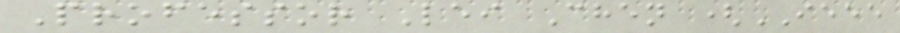Professor Lei Chen (IEEE
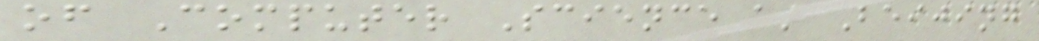of Computer Science at Beijing
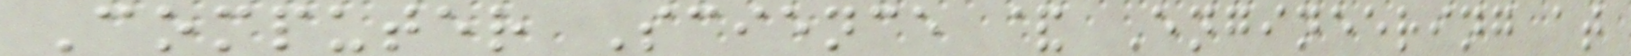Computer Science & Engineering at
